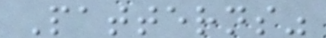Patterns"
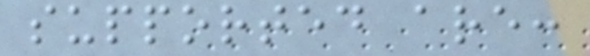supported are:
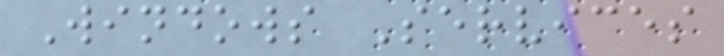Windows Services
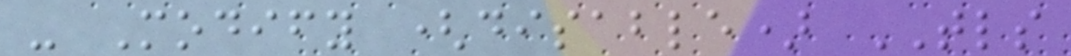- Modify (disable) TLS
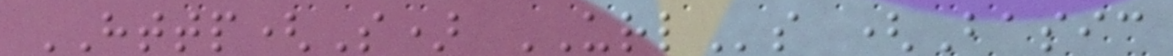HTTP(S) URLs (Basic
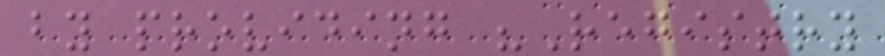by providing "Registry
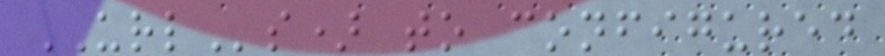URLs) to configured
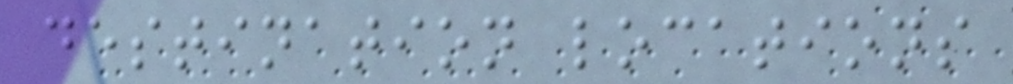destination locations
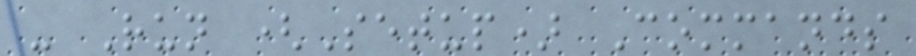- Run (Setup) Commands
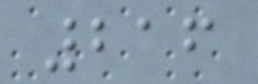216
